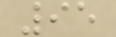95
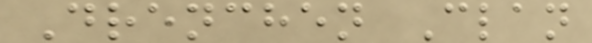Drenchen Clan
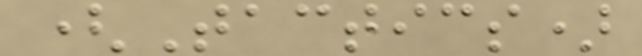(Tactics)
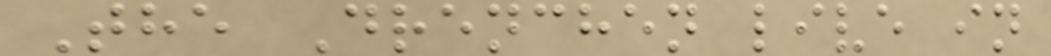The Drenchen live in
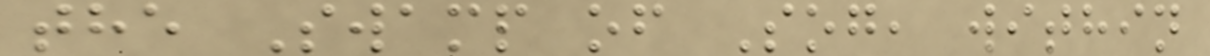the Swamp of Sog, within
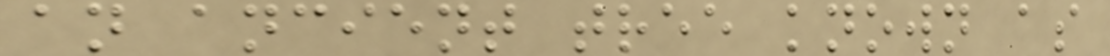an ancient tree known as
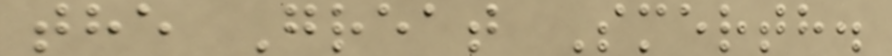the Great Smerth.
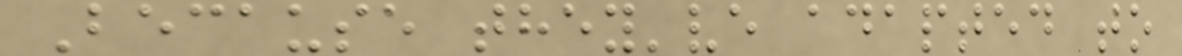Because they've adapted to
